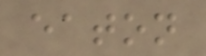eaton
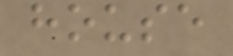house
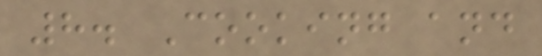8. Cooking and
